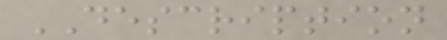DESCRIPTION
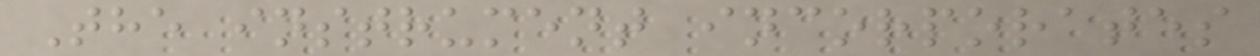The instrument incorporates
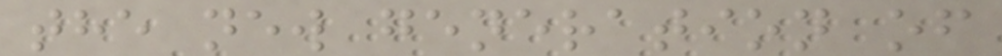the new generation of
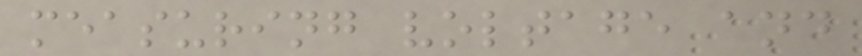measuring voltage and
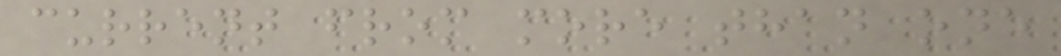current from more than one
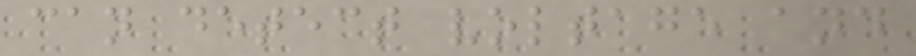can detect voltage and
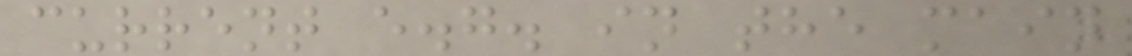current e.g. in the main
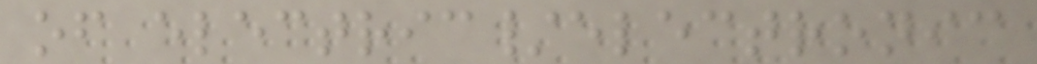of electric/electronic
